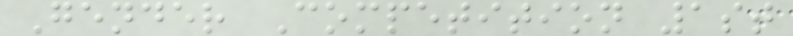Gender Competition 1st
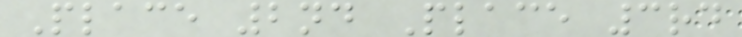Place 2nd Place 3rd
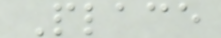Place
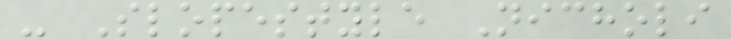- Slopestyle Nicholi
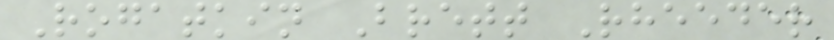Rogatkin Brett Rheeder
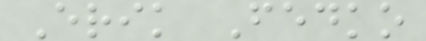Erik Fedko
